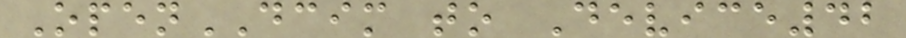OpenDCIM to Device42
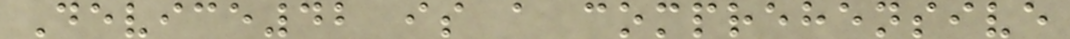Device42 is a comprehensive
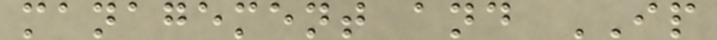management and IP
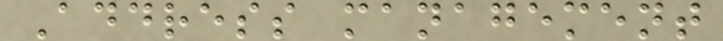Address management
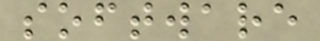software
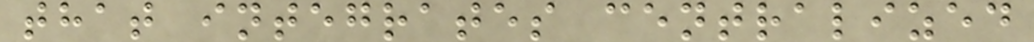that integrates centralized
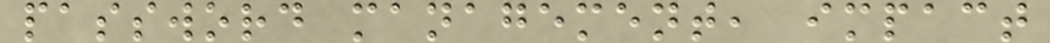password management, impact
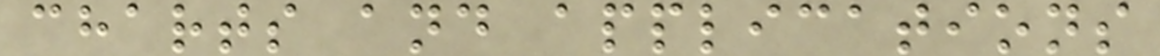charts and applications
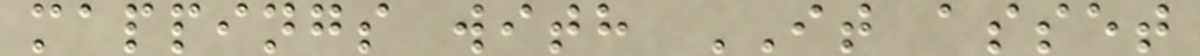mappings with IT asset
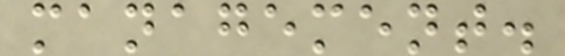management.
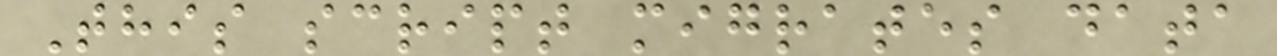This script migrates data
